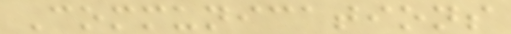Communications
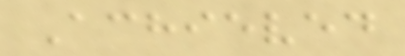Achieved
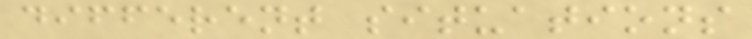different situations
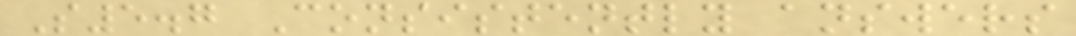S5.7 Consistently answers
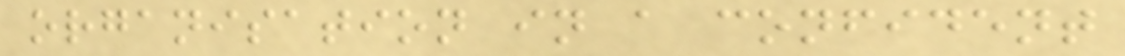organisation in a confident
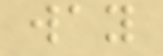way
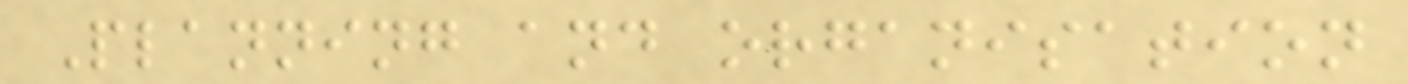Planning and organisation
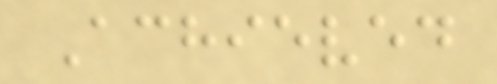Achieved
